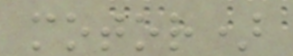motor)
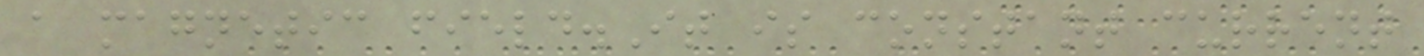a magnetic field.It is constant current
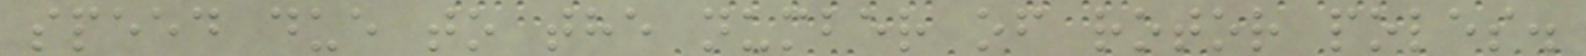speed due to the number of rotor poles.
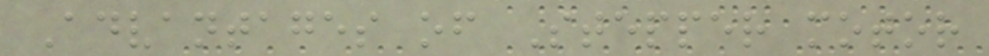Advantages of Stepper motor
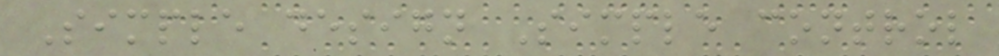Simple design Simple control
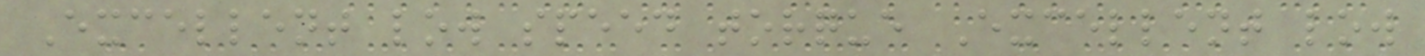Excellent low speed torque Excellent low
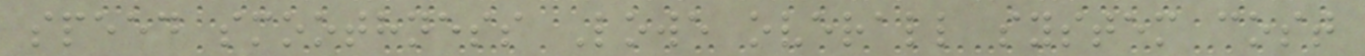speed smoothness Lowe overall system cost
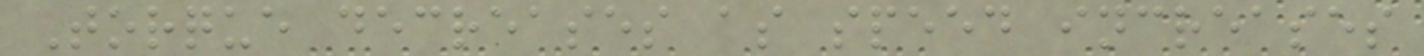Torque decreases as speed increases
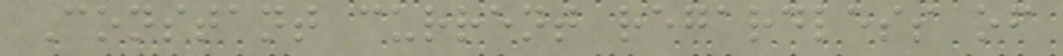Constant current regardless of
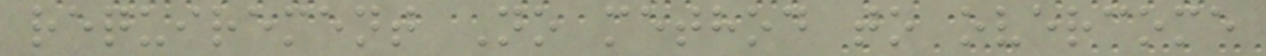requirement No method to overcome
